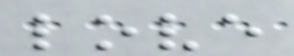love
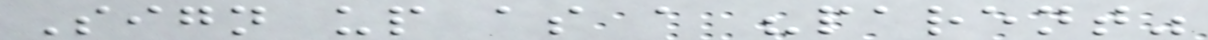Sign up as a "parent"
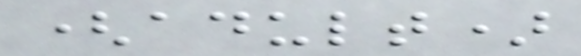(adult)
